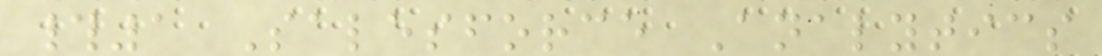#1 Salesforce Analytics
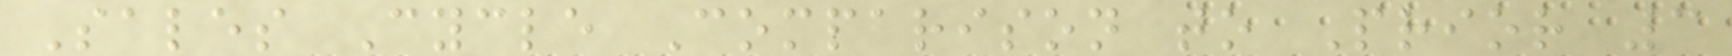Sales Cycle Comparison to Prior 3
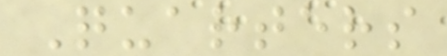Quarters
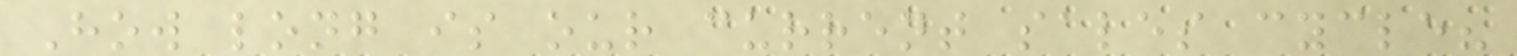How long is our current sales cycle?
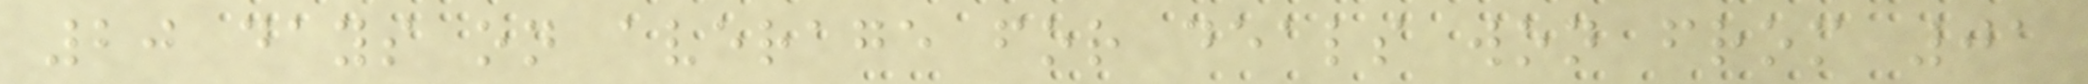20 days on average for deals won from 01
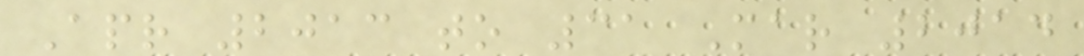Apr 2013 to 31 Mar 2014
